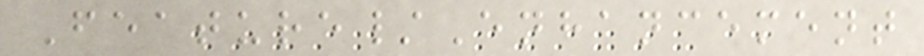Feature/Enhancement
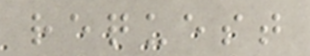request
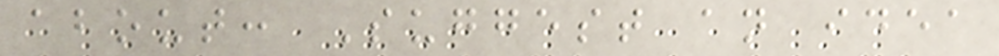about: Suggest an idea
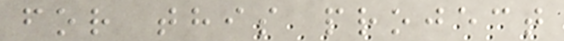for this project
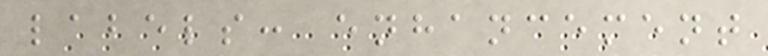labels: enhancement
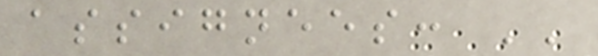assignees: ''
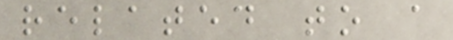related to a
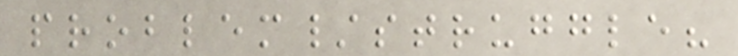problem/struggle?
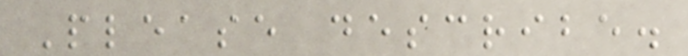Please describe.
